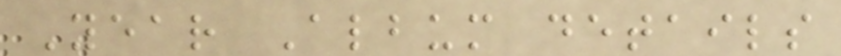Year Album details
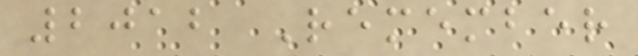2012 Remember
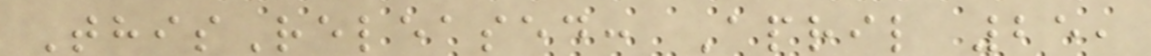ThisReleased: April 25,
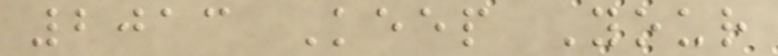2013 Keep Your
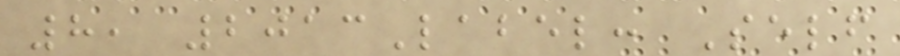8, 2013Label: Self
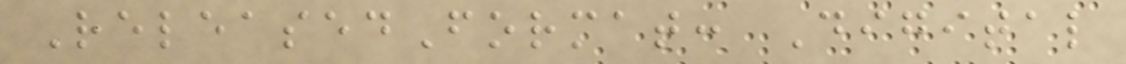ReleasedFormat: Digital
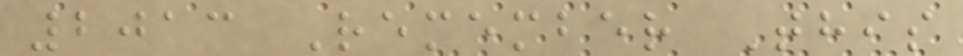2013 Remember This
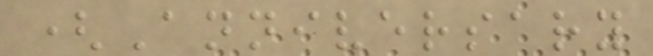(Anniversary
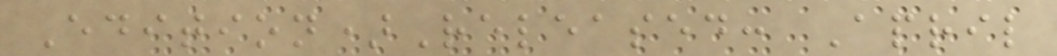Edition)Released: April
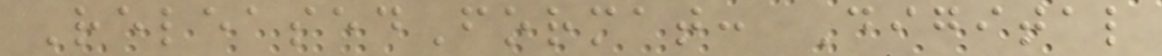ReleasedFormat: Digital
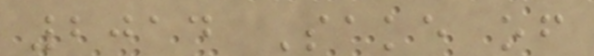2014 Sake of
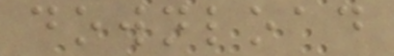download
